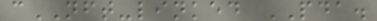cNFT-linked PDA.
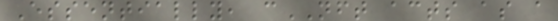Essentially, cNFT acts as a
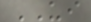UI
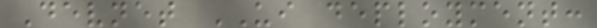Devnet UI deployment:
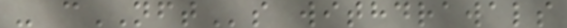- cNFTs withdrawals
